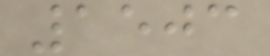1503
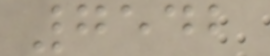7542
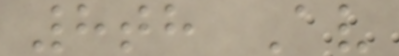8th Av
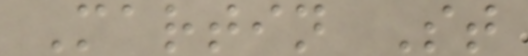Martin St
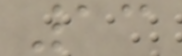13
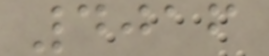4016
